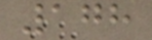178
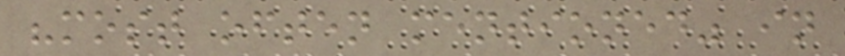"most often mentioned" in
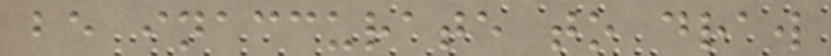be inaccurate to draw
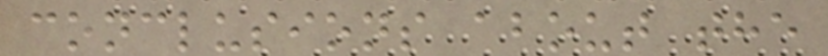conclusions about the
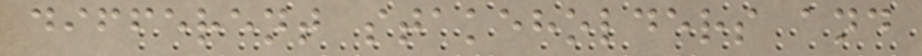different stakeholders and
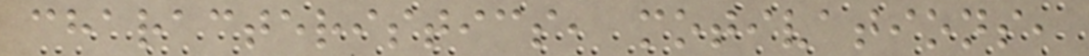characteristics, motivations,
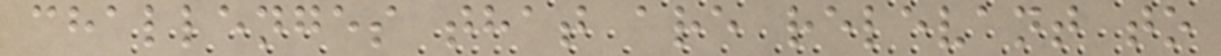challenges that are relevant to
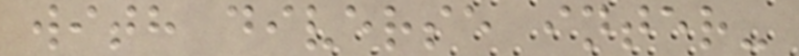with diverse inter-
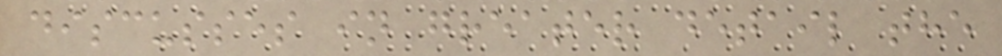discusses in greater detail the
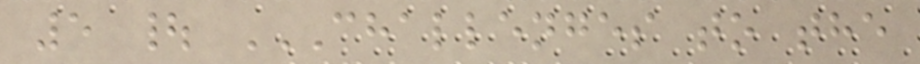5 | CHALLENGES TO THE
